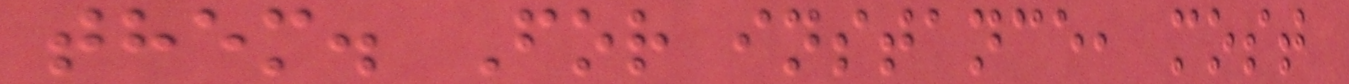them. For instance, most
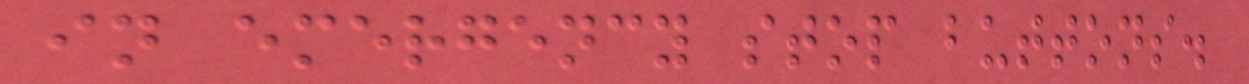in emergency stop buttons.
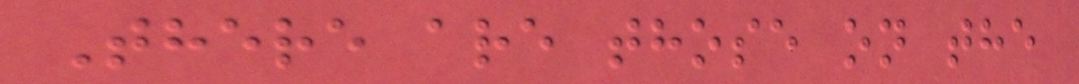There are those on the
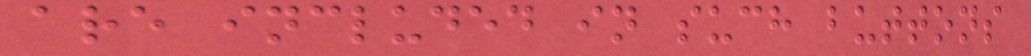are included in such buttons
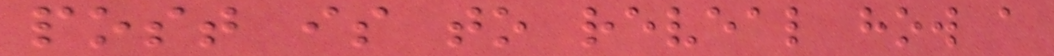post is to reveal how a
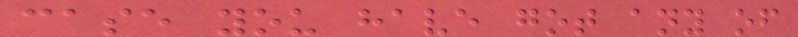case you have got any of
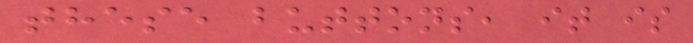these buttons, it is
